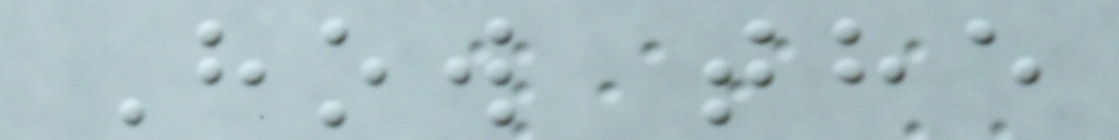How the
